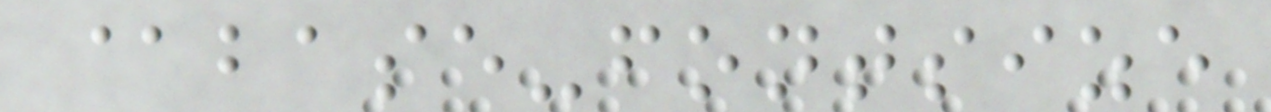@base-fontsize
